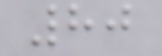80
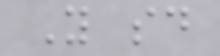You said
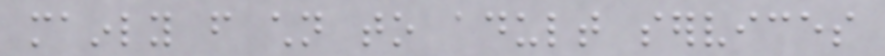mainly from children to adult services
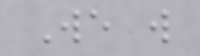We will
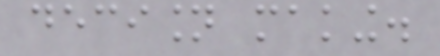decision making.
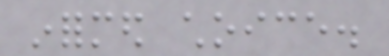informed choice.
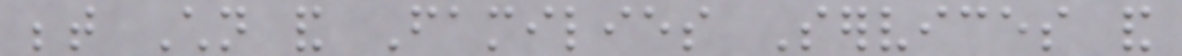between Children and Families Services and
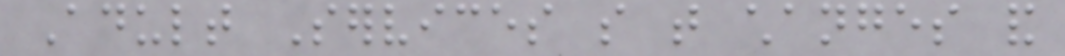Adult Services so that changes and
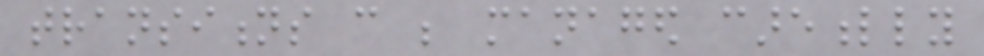transitions can be managed carefully
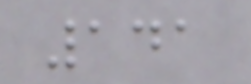141
